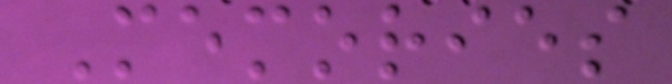Memories
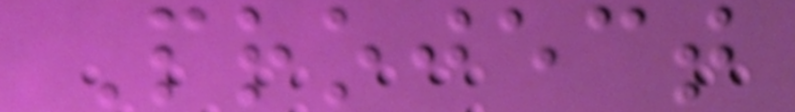Project
